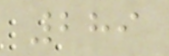289
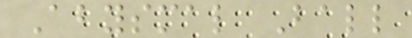Abysmal Ball
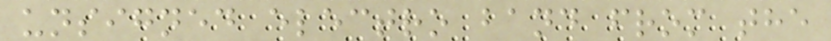unsigned electro band from the
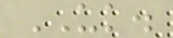UK.
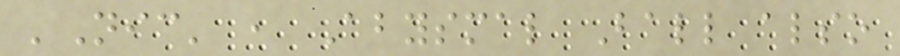'Nic' , Abysmal Ball also
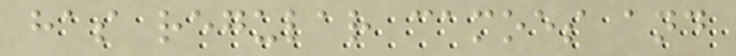has regular camoes and
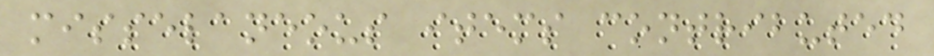misselaneous items contributed
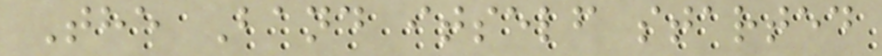The Band itself started
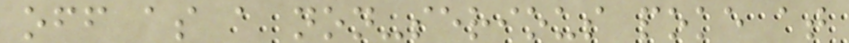off as a non-serious poke at
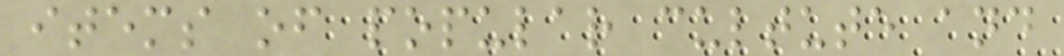items of popular cultute and
